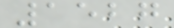1527
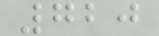720
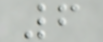6
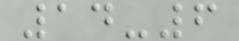14-6
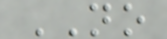NO
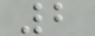2
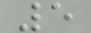5
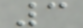3
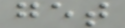get
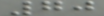70
